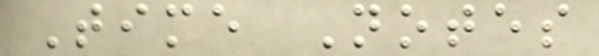Time Notes
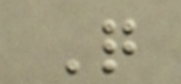Q
